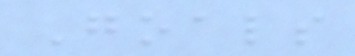Goals
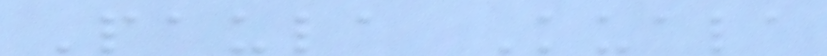Paula Kuala
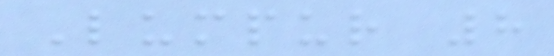Lumpur 8
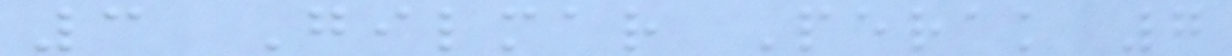3 Gilmar Perak 7
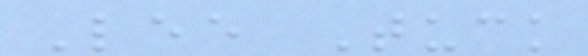Lee Tuck
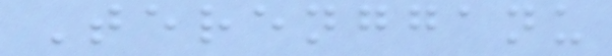Terengganu
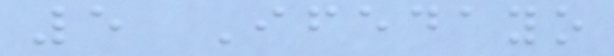5 Ifedayo
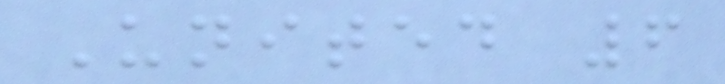United 6
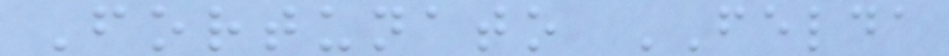Fortunato FELDA
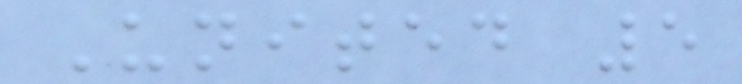United 5
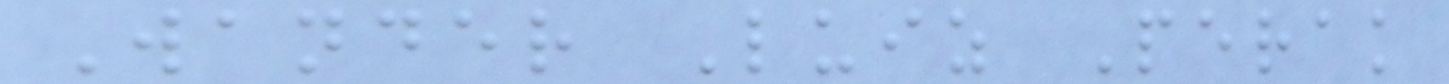Wander Luiz Perak
